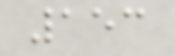153
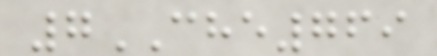7CHE769
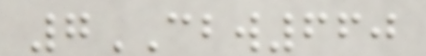7CBW660
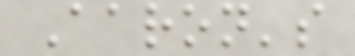Aaron's
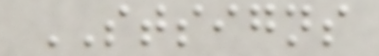STSIGNS
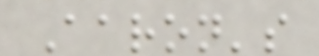Aaron's
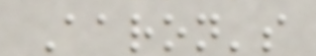Aaron's
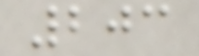203
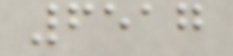6517
